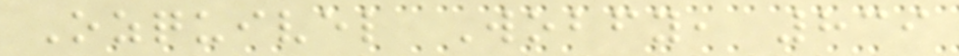Ozquivel Wobfy, 839
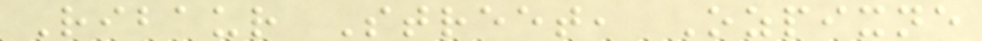Ribaur Street, Ozpixne
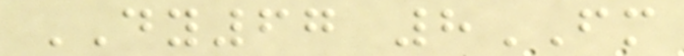DY67 8FM
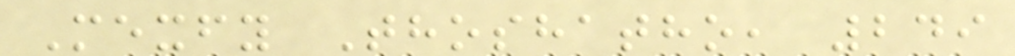Mexfy Thoshatho, 249
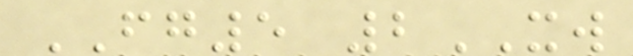FG5 2XW
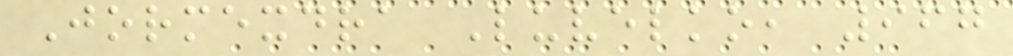Jormexdra Luvelko, 967
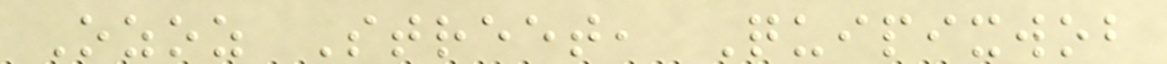Ozoz Street, Quipixwob
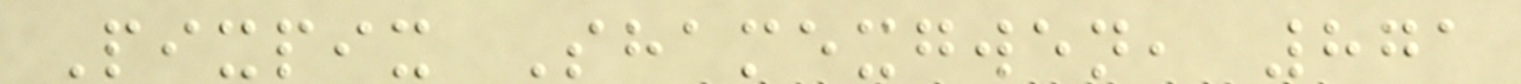Pixpix Shamexgwen, 871
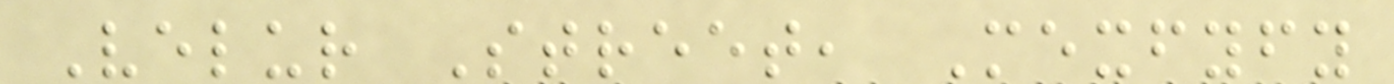Velur Street, Mexfyfy
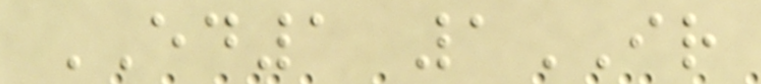ED1 1IR
